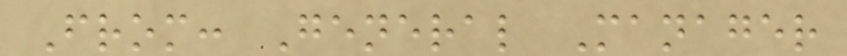From: General Manager
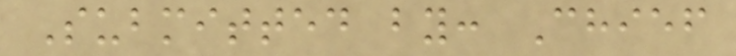Submitted by: Chief
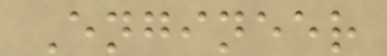Engineer
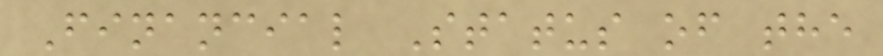Financial Status of the
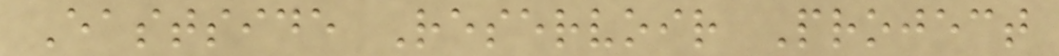Eastside Reservoir Project
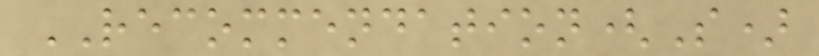RECOMMENDATION(S)
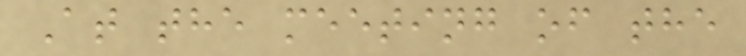At the meeting of the
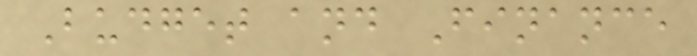Budget and Finance
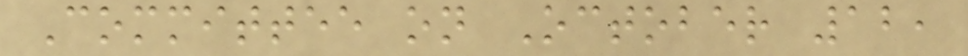Committee on October 12,
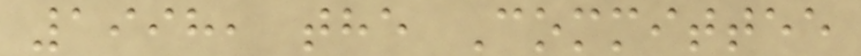1998, the Committee
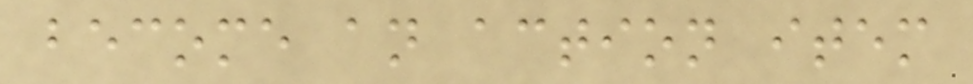become an action item
